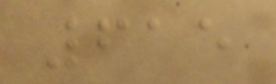615
